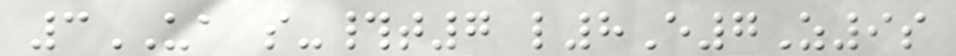3UA s-#t7 l8E7Z9s
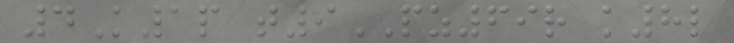4K1p t9PZ69r k8l
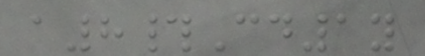a8#Cd1y
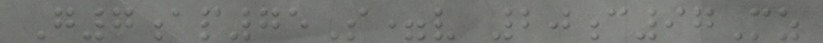G7ap75S=v 20c97Mz
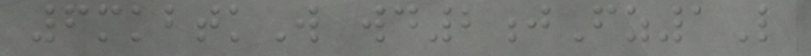6mkbtkW wd2jFz1L
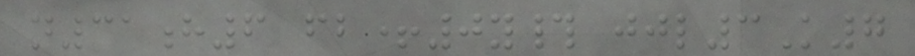n31h6 fb+0y# jjl3K7
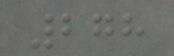278
